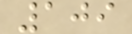109
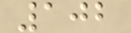102
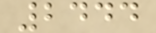2444
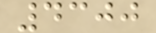4300
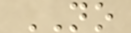NO
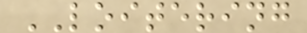LOITERING
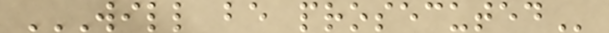WILL BE PROSECUTED
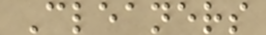Cleaners
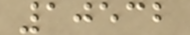10532
